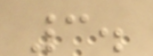3.
